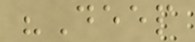"Deep
